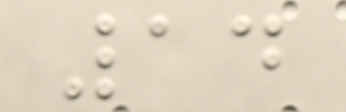14
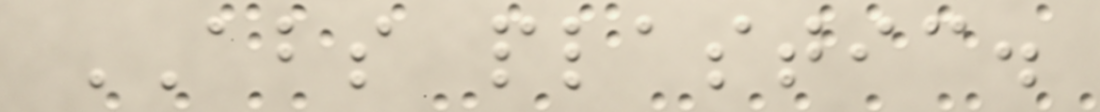ABS plastic.
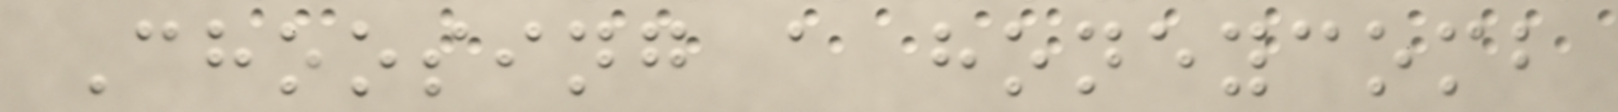Choosing a honeycomb
